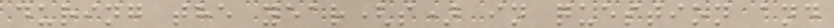during the year(s) in question and
